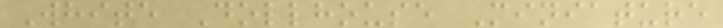White Dollhouse Miniature
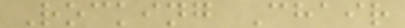Rocking Chair
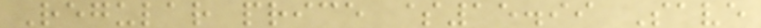Regular price $15.99 Save
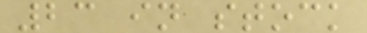23 in stock
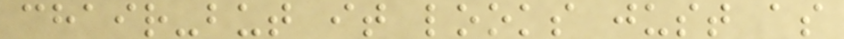chair-but it looks just as
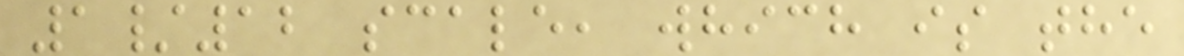1/12 scale, which is the
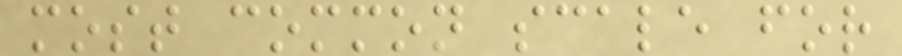most common scale for
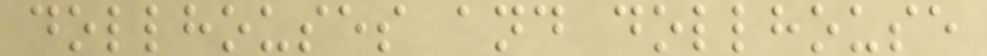dollhouses and dollhouse
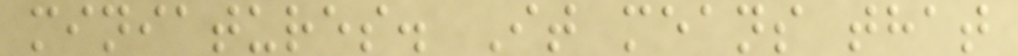miniatures. It means that
